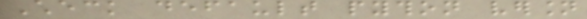Check default python version
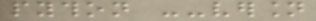python --version
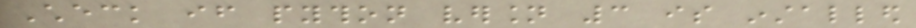Check if python version 3 is installed
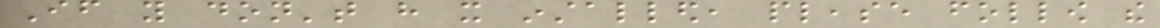If you don't have it installed, please follow the
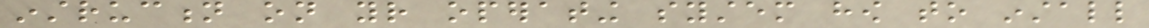instruction on your operating system how to install
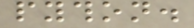python.
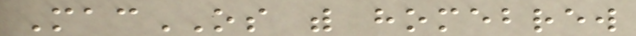MacOS with homebrew
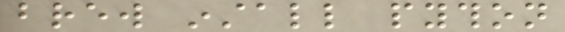brew install python
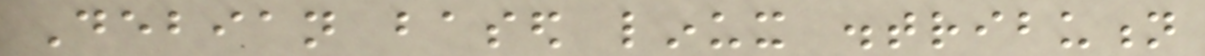Debian based linux distribution
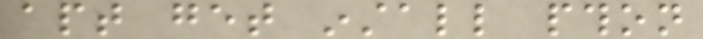apt get install pthon
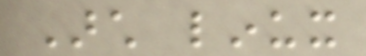Arch linux
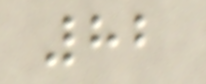82
